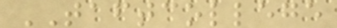TAFTCOLLEGE
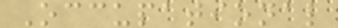Occupational
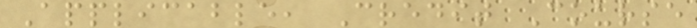Applicable, Credit Course
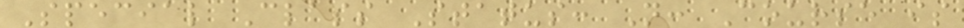Special Class Status: N: Course is
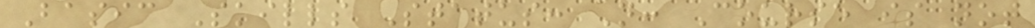Basic Skills Status: N: Course is not
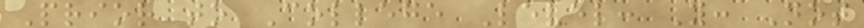Prior to College Level: Y: Not
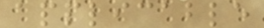applicable
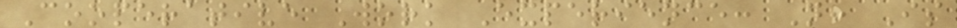Cooperative Work Experience: N: Is
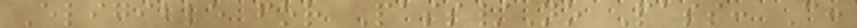Eligible for Pass/No Pass: C:
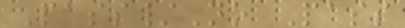Pass/No Pass
